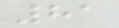81
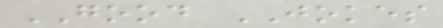GOOD JOKES
